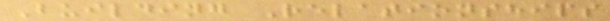Building Relationships
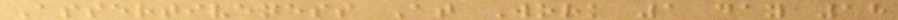Assertiveness At Work 1 day 18
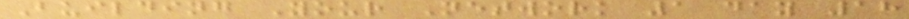Building Your Network 1 day 18
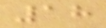18
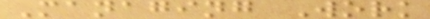Managing Work
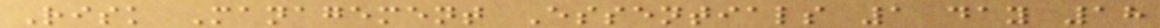Risk Management Essentials 1 day 18
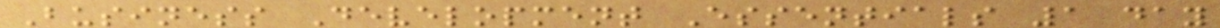Business Development Essentials 1 day
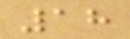18
